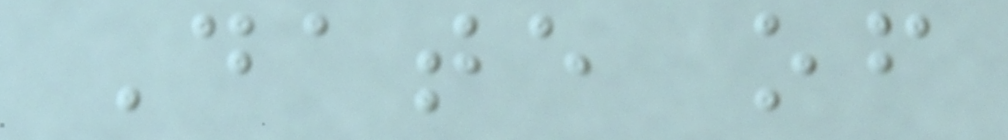Date of
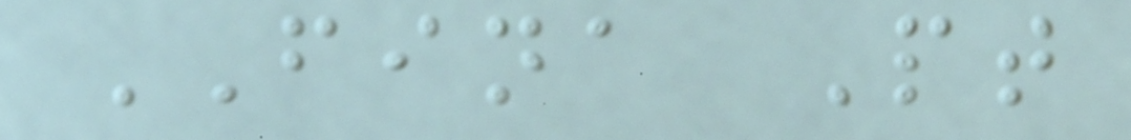FINA Pt
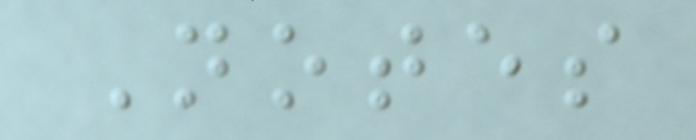Notes
